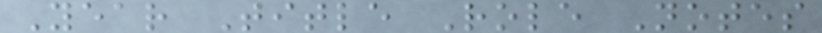Year Title Role Notes
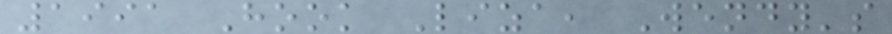1991 Hook Liza, Wendy's
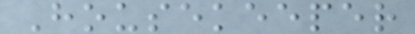Housekeeper
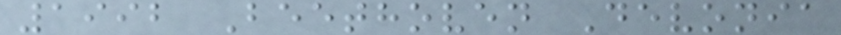1992 Beethoven Devonia
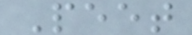Peet
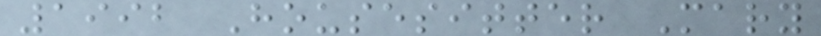1992 Housesitter Mary
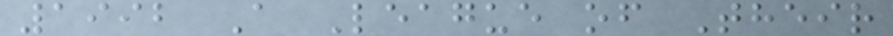1992 A League of Their
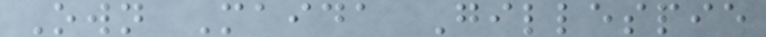Own Maida Gillespie
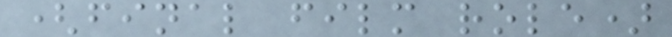(final film role)
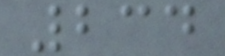234
